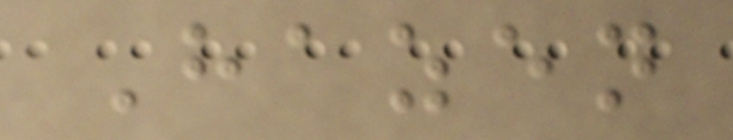Hazen
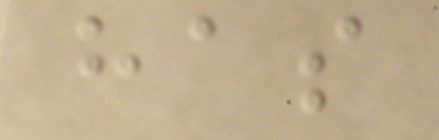has
